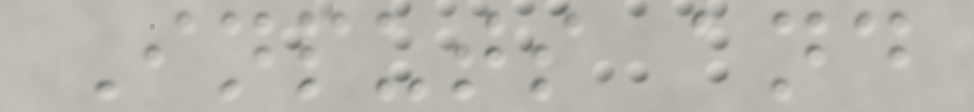Inputs and
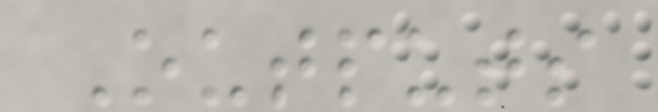Outputs
